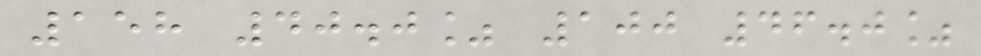158 40.0% 100 46.0%
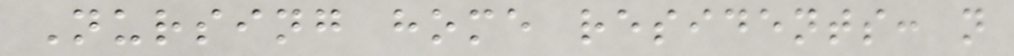Nursing home residents: n
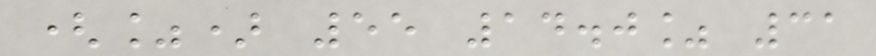(%) 55 14.0% 31
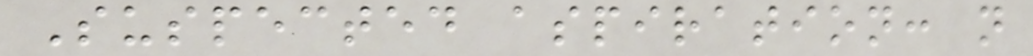Suspected aspiration: n
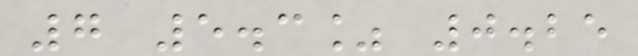7 5.3% 0.25
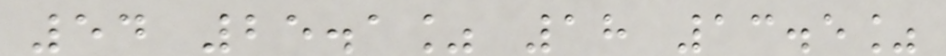54 25.1% 18 13.5%
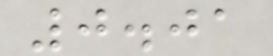0.01
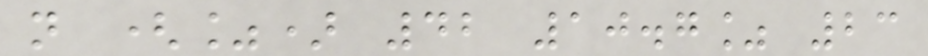n (%) 42 10.7% 23
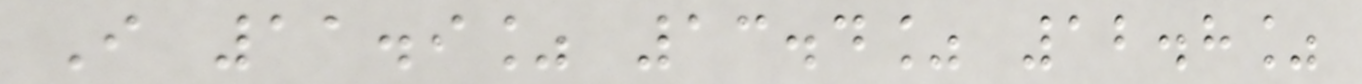I 11.9% 13.4% 12.8%
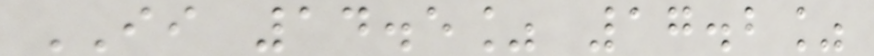II 14.5% 17.2%
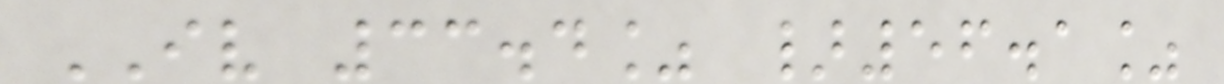IV 33.4% }56.1%
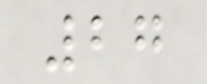27
